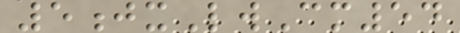5jxLwCm54
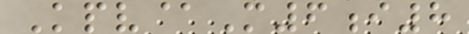Kpv@M6i8
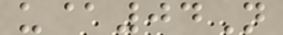u@04N
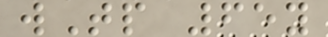wTp 65y
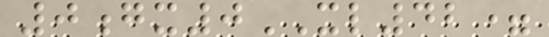0gx0XL42=
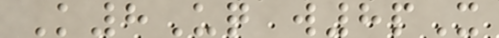K8Uq w8pX
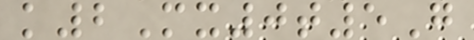k2Mx0t5G
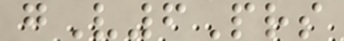gV6Prs
